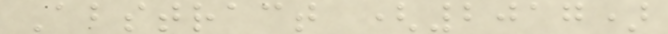Abstract (2017)
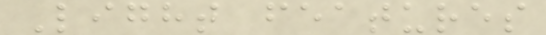Light features
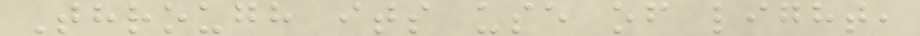Through its use of light,
